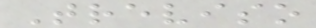Treviso
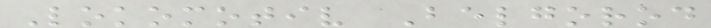Lokomotiv Belgorod
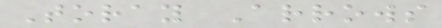Toray Arrows
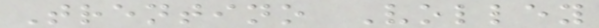Trentino Volley
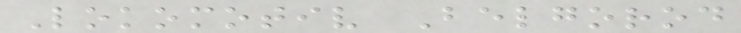Lokomotiv Belgorod
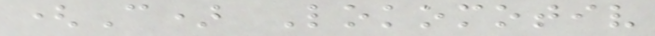(C) Lokomotiv
